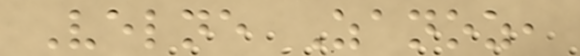Velne Zanoz,
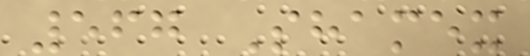567 Shamex
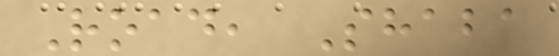Road, Shaba
